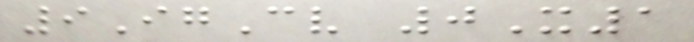9IgCv 0X1
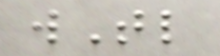wTl
